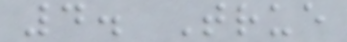4. True
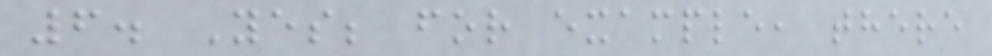6. Yes; for example, there
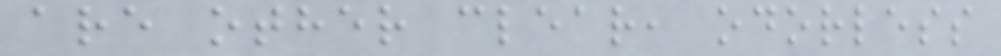are other clear, odorless
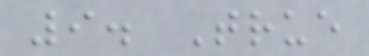9. True
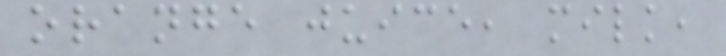orange juice, milk,
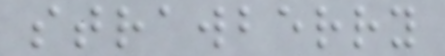strawberry
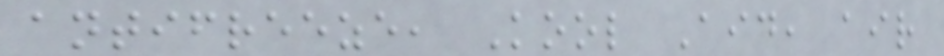antifreeze, Kool Aid, air
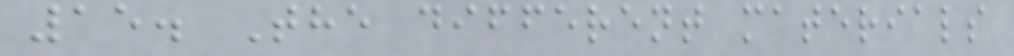15. The different materials
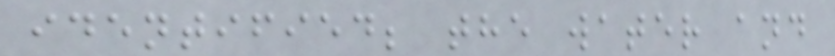identified; the water and
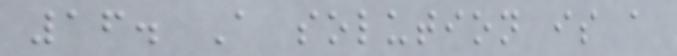16. A solution is a
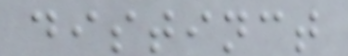distinct
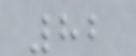82
